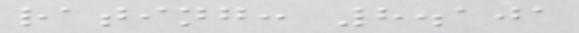rating: 8.101
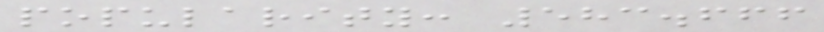popularity: 583.666
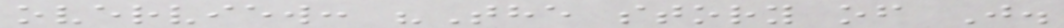overview: "The story of J.
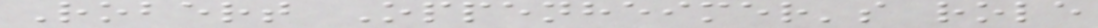Robert Oppenheimer's role
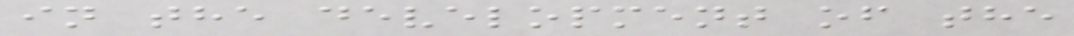in the development of the
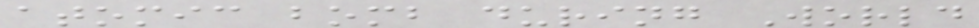atomic bomb during World
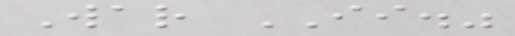War II."
